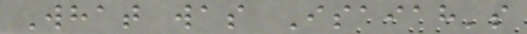What was Isaiah's
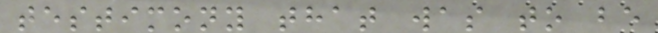testimony that was to be
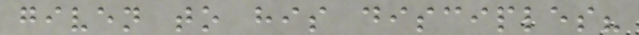given to his disciples?
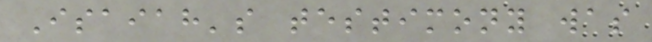Isaiah's testimony was
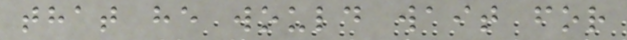that he would wait for
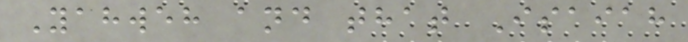Yahweh and that Isaiah
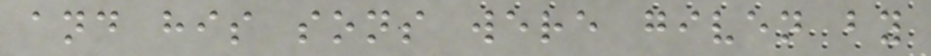and his sons were given by
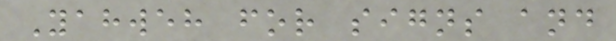Yahweh for signs and
